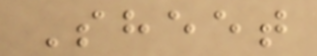Sheet
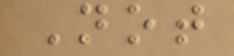Not
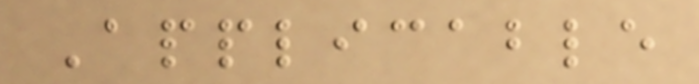Applicable
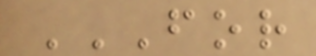FOR
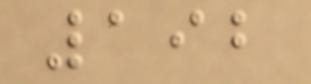192
